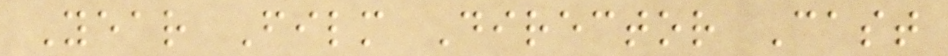Year Film Director Cast
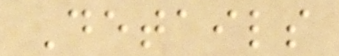Details
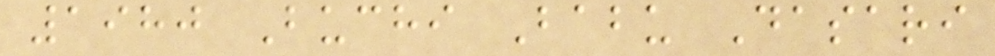1980 Buchi Babu Dasari
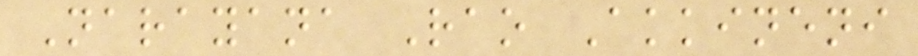Narayana Rao Akkineni
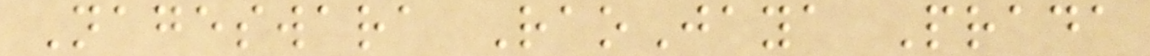Nageswara RaoJaya Prada
